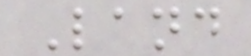Land
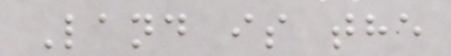Land is the
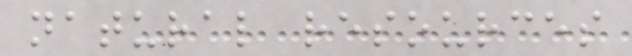natural resources
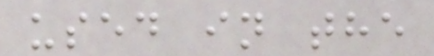used in the
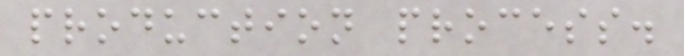production process.
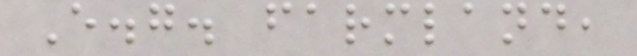E.g. farmland,
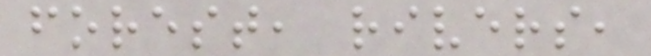forest, rivers,
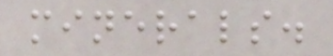minerals.
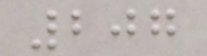207
